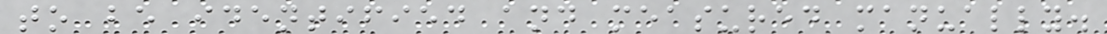to be identified and measured manually.
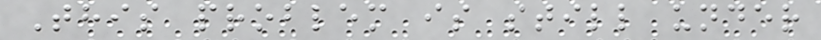This problem is still under
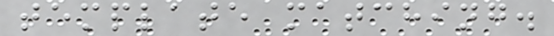template matching.
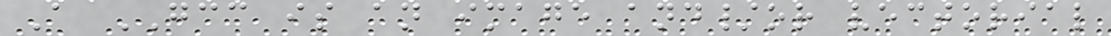A GCC is an image and/or vectorial
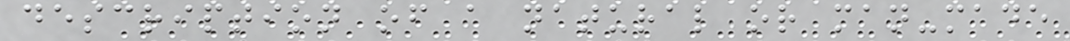description of a natural or man-made
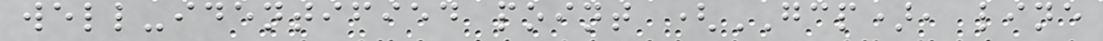well-identified point (GCP), line
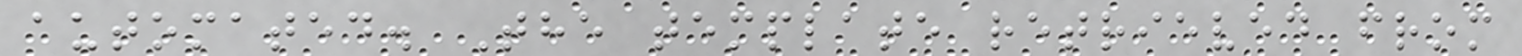automated. The template retrieved from
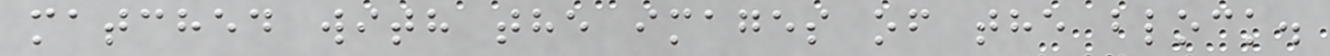matched with the images of the block.
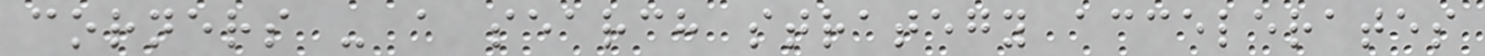corners - a search strategy accelerates
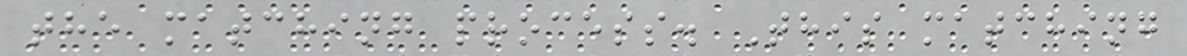the matching process. This matching
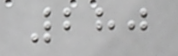280
